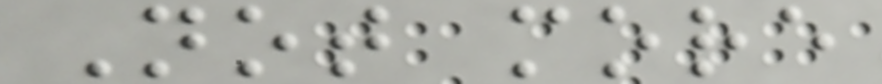Not more
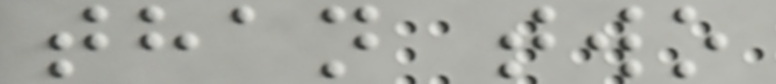than two
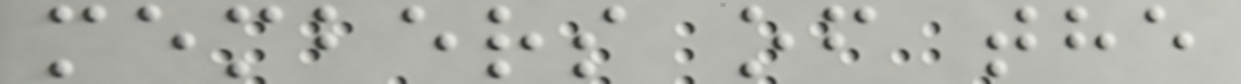members of the
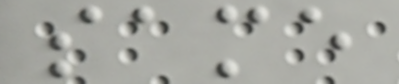same
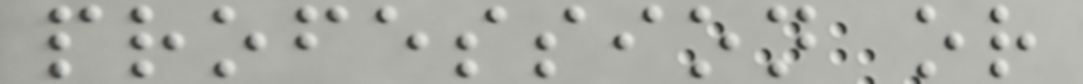profession or
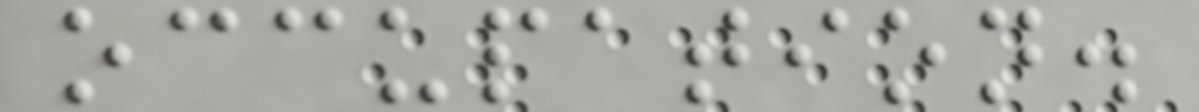occupation.
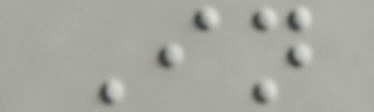In
